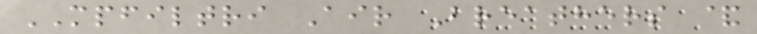MPFILTRI Air Breathers &
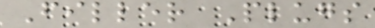Filler Plugs
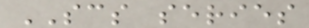SCS series
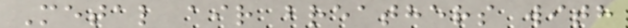Metal air breathers with
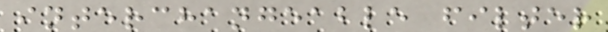interchangeable filter
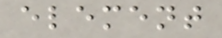element
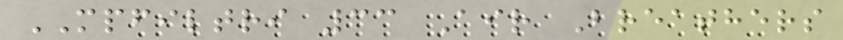MPFILTRI 33 Air Breathers
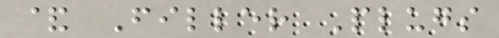& Filler Plugs
